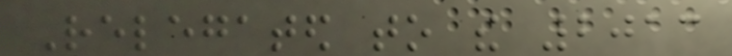Relegated to the 2013
